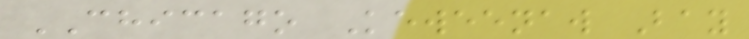CHICAGO Keweenaw Bay
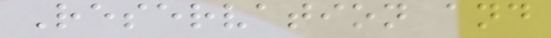Reservation and
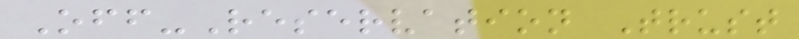Off-Reservation Trust
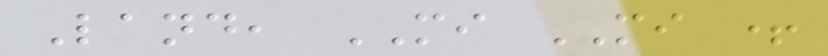Land, MI MI +
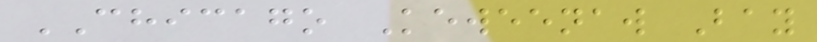CHICAGO Keweenaw Bay
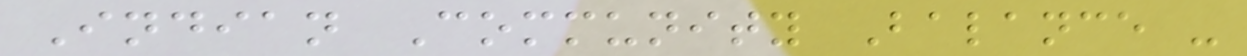Indian Community Balance -
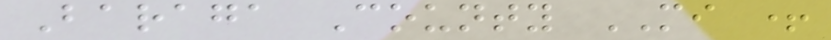Baraga County MI +
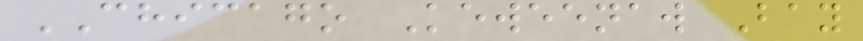CHICAGO Keweenaw Bay
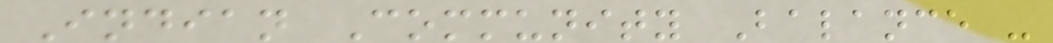Indian Community Balance -
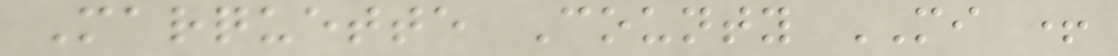Marquette County MI +
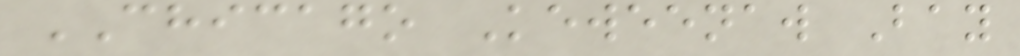CHICAGO Keweenaw Bay
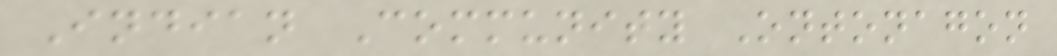Indian Community Ontonagon
